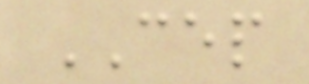CEP
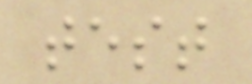test
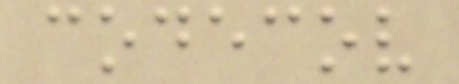codecov
